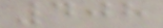408
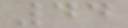44
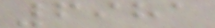6981
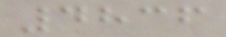4836
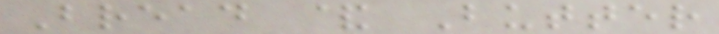Bread & Butter
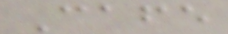Cafe
